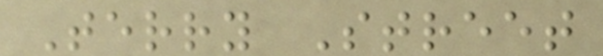Terry Street
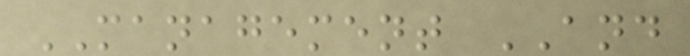MANAGEMENT AND
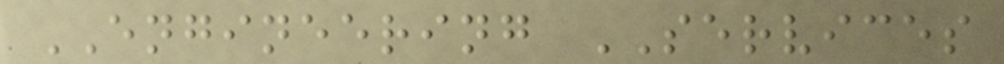ENGINEERING SERVICES
